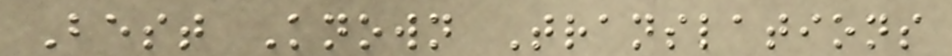Best Known Translations
